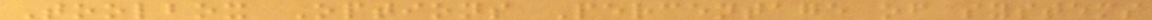Toolbox Options Percentage of systems
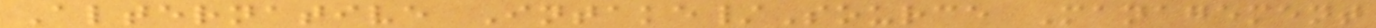Alternative Intake/Source Management
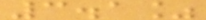3.1%
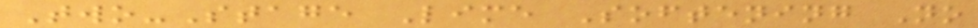Two-Stage Lime Softening No
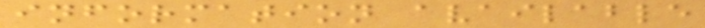information available
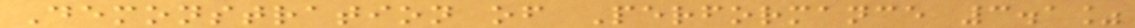Demonstration of Performance 3.1%
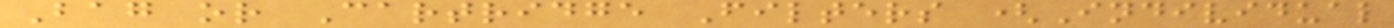Bag or Cartridge Filters (Individual
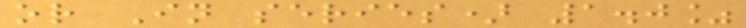or In series) 1.0%
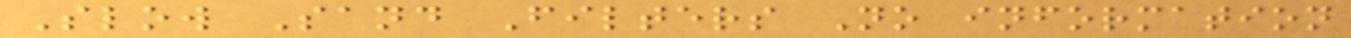Slow Sand Filters No information
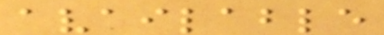available
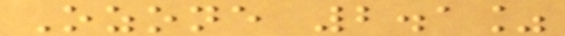Ozone 2.1%
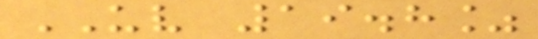UV 19.8%
